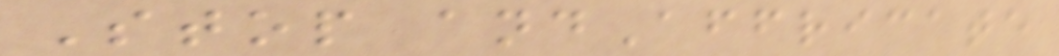Stop andAffricate
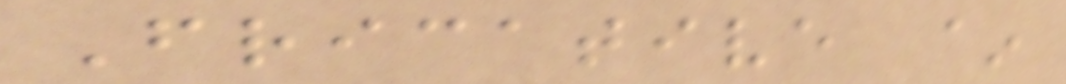Fricative ~
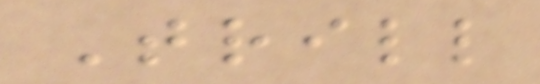Trill
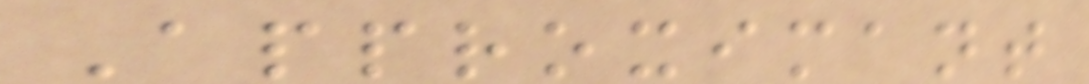Approximant
